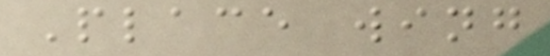Place wing
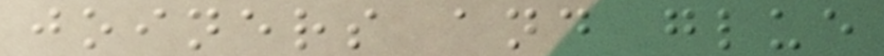joiners and glue
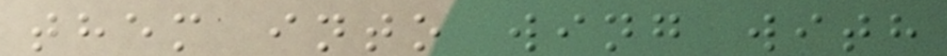them into wing with
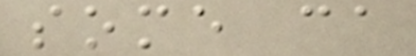some ca
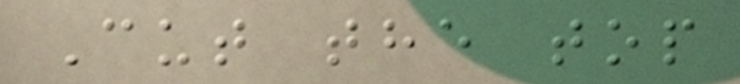Cut the top
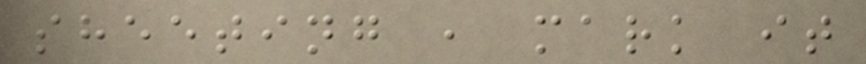sheeting , mark it
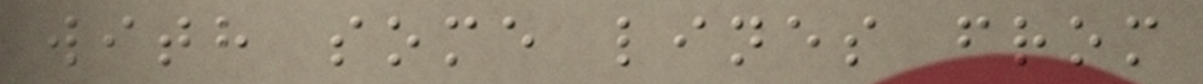with some lines from
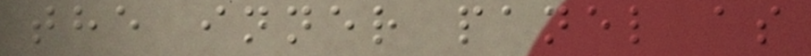the inner panel as
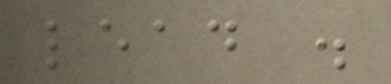lead .
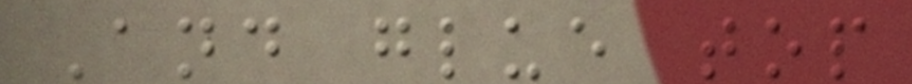And glue top
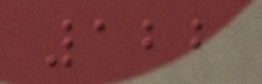122
